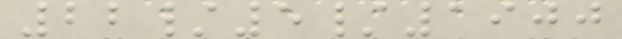22/5/1900
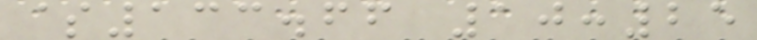$133.66 10:25
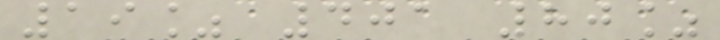19% 401 80%
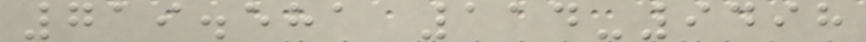719.581 114-9498
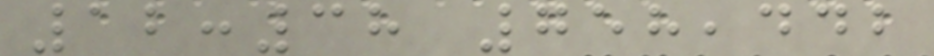12:38 758,442
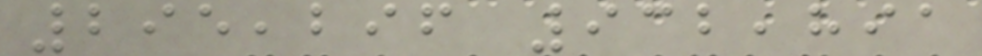295,296 932,891
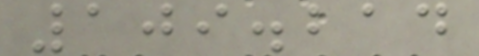109.214
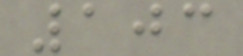103
